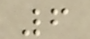6
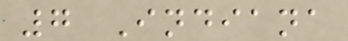7 Indiana
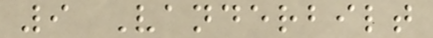9 Vanderbilt
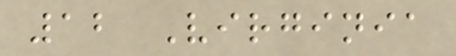12 Virginia
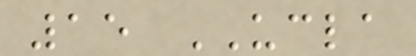15 UCLA
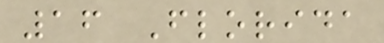16 Florida
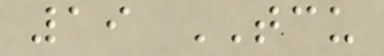19 TCU
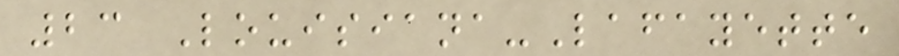23 Louisiana-Lafayette
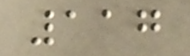117
